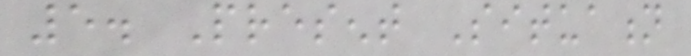5. Present Situation
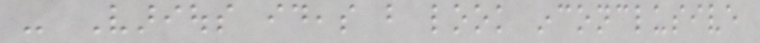- Various ideas but look inconclusive
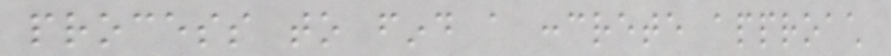process to find a concrete approach
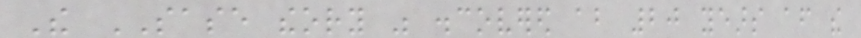The SASE theory was discovered about 20 years after the
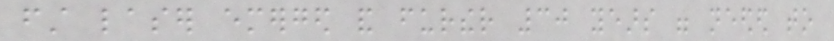first laser emerged and further 30 years were needed to
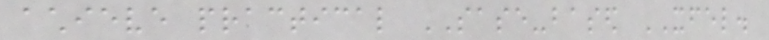achieve practical SASE-based XFEL.
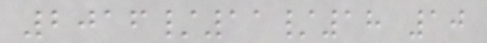2016/11/18 10
